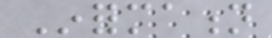Information
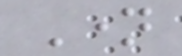Name
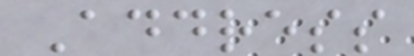Address
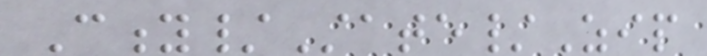City/State/Zip
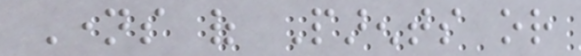Names of Parents or
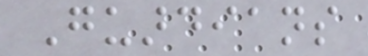Guardians
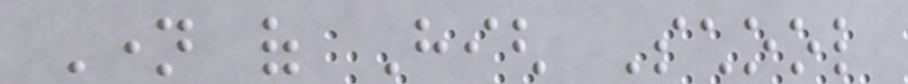Name of High School
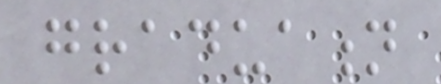graduation
